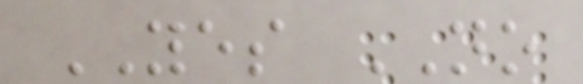YES NO
